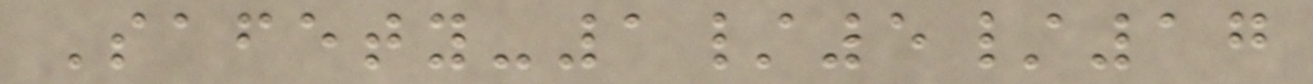Safety-1/5/17
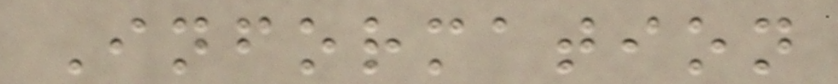Information
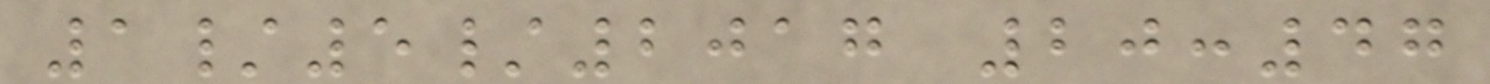1/5/2017 20:47
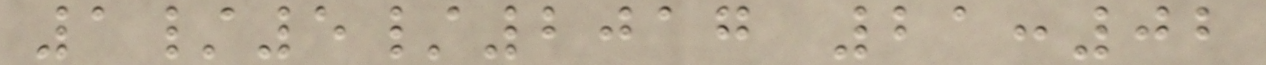1/5/2017 21:02
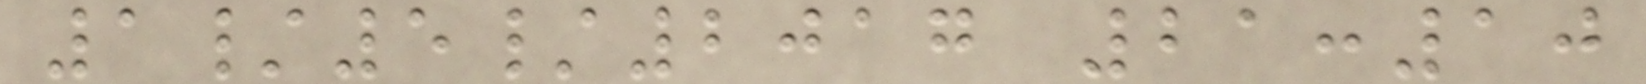1/5/2017 21:10
